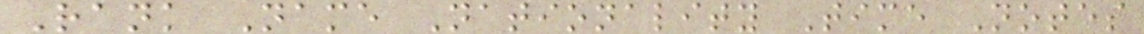Rank Name Nationality Time Notes
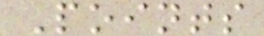Points
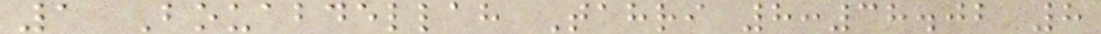1 Bouabdellah Tahri 8:38.02 8
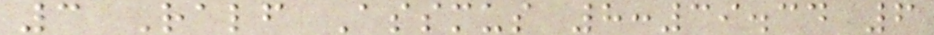3 Ralf Assmus 8:39.34 6
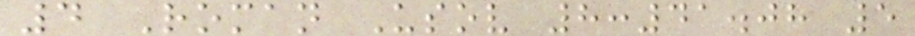4 Roman Usov 8:41.08 5
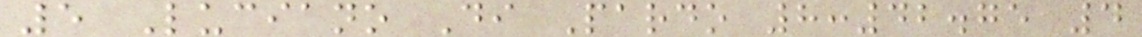5 Luciano Di Pardo 8:42.75 4
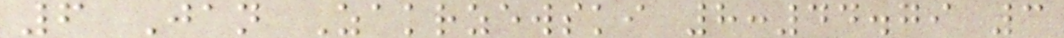6 Jan Zakrzewski 8:44.79 3
